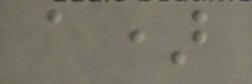a)
